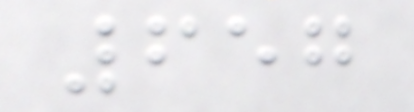657
